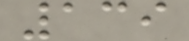139
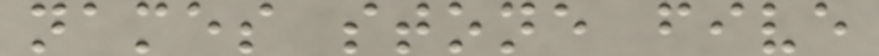names stone five
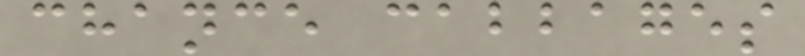chance cabbages
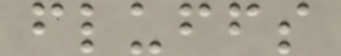fluffs
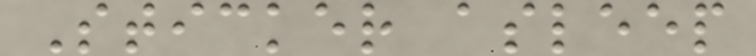Sticker asleep
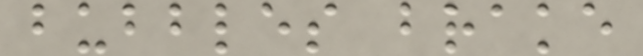bubbles brake
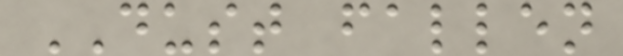DUST fallen
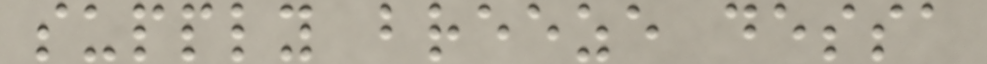supply breeze dessa
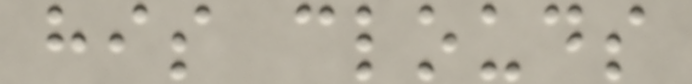his clouds
